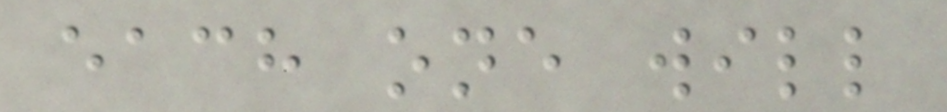each one will
